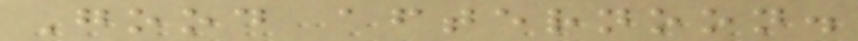Good afternoon.
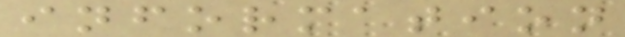information
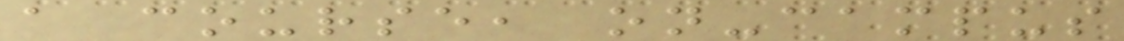a course, on-campus
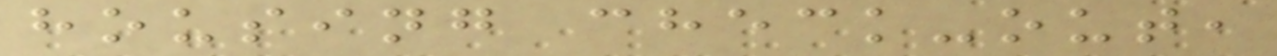housing check-out,
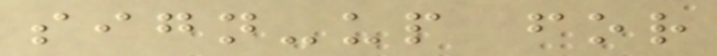sign-up for
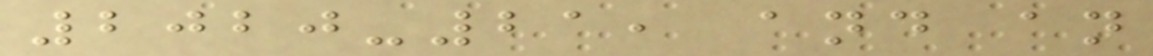2020-21, and an
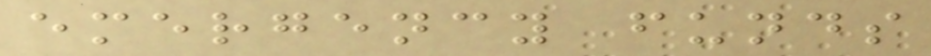emergency funds
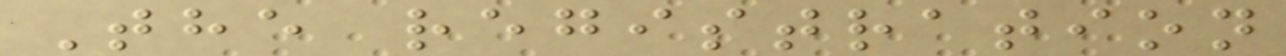The registration
